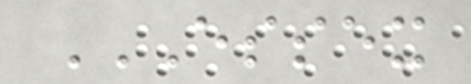ESSEX
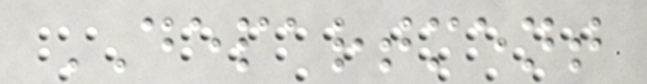DEPARTMENT
